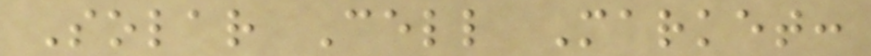Solar Cell Market:
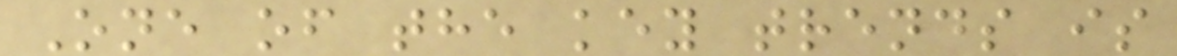One of the key trends is
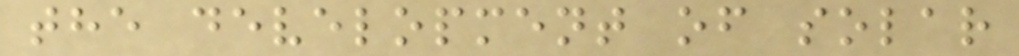the development of solar
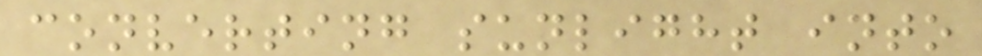converting sunlight into
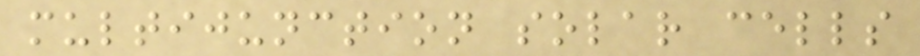multijunction solar cells
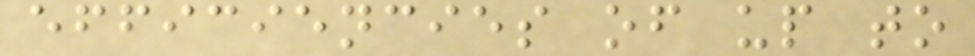efficiencies of up to
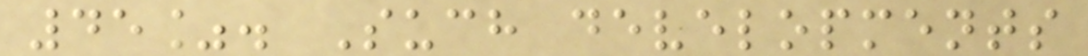45%. Such developments
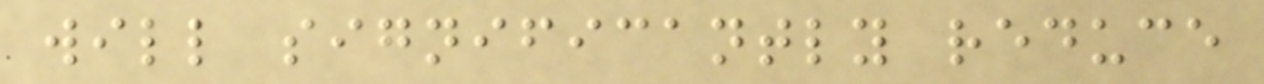will significantly reduce
